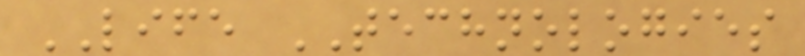LIFE TECHNOLOGIES
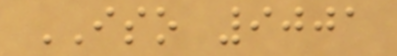ISO 9001
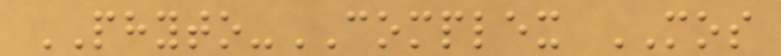PHYTO-COMPLEX MOS
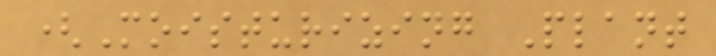(Moisturizing Plant
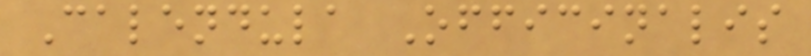Calendula Officinalis
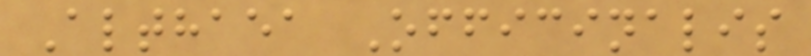Althaea Officinalis
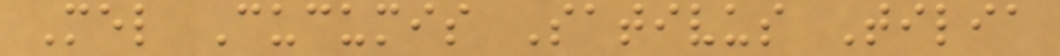Mel Cucumis Sativus Tilia
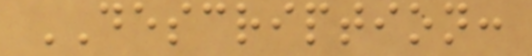DESCRIPTION:
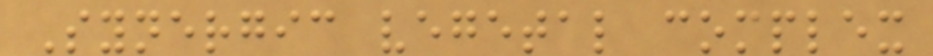Synergic vegetal complex
